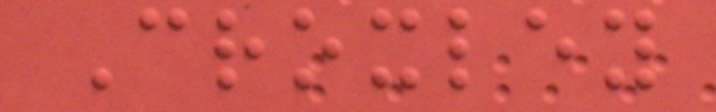Croxley
